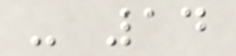- 14
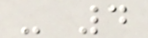- 4
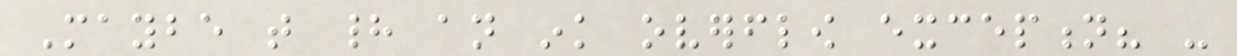Maybe that had an ink overflow exception? -
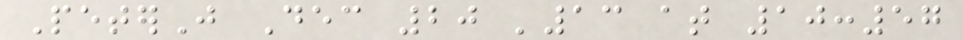PeterJ Dec 20 '13 at 10:57
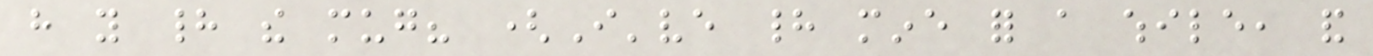have you had the mug? (I've had mine for a while, and
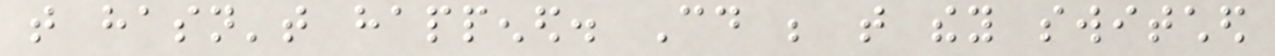that hasn't happened. Could be that they switched
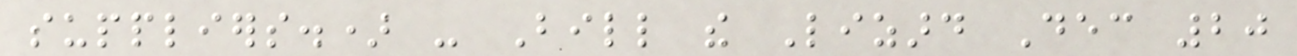suppliers.) - Bill the Lizard Dec 20
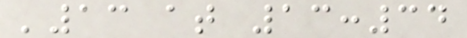'13 at 13:34
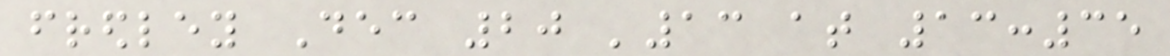fredley Dec 20 '13 at 13:35
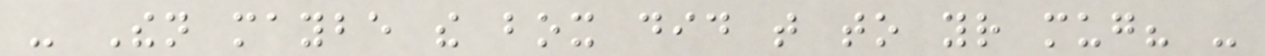- Then maybe the box did that to your mug? -
